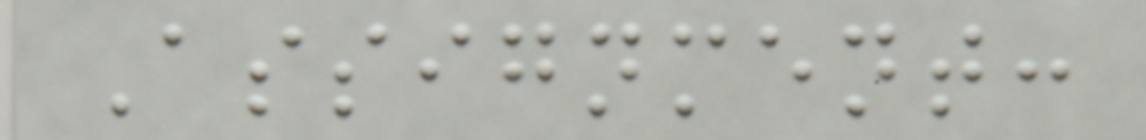Assignment:
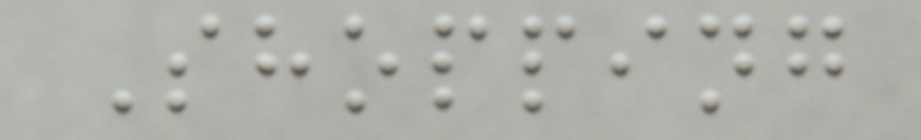Shopping
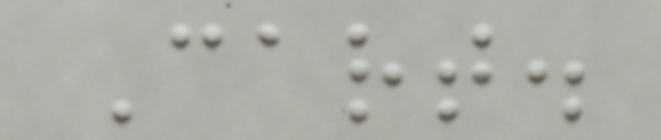Cart.
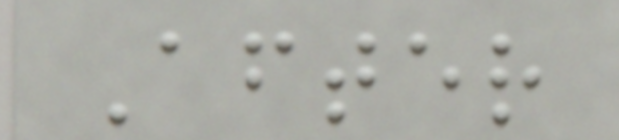After
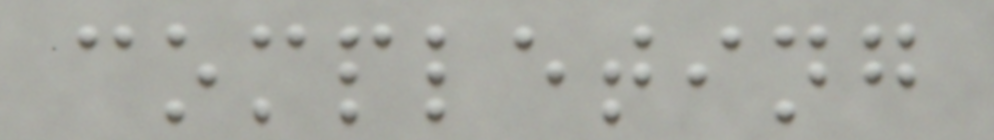completing
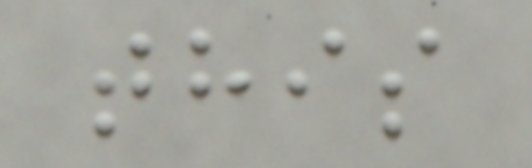this
